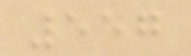557
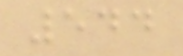544
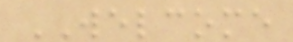WELCOME
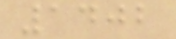1402
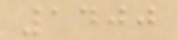1400
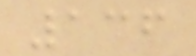136
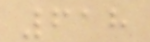618
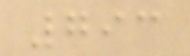793
